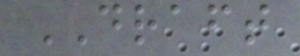DRAFT
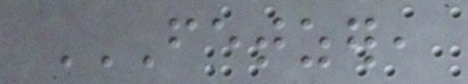FETZER,
